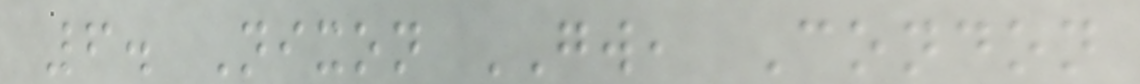6. Nixon GW, Condon
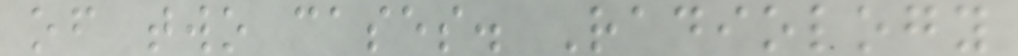of two cases. Radiology
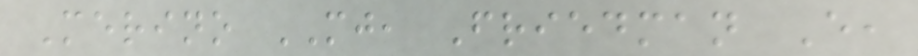Merino MJ, Friedman E,
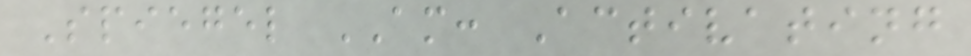Spiegel AM: Activating
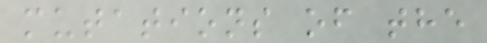mutations of the
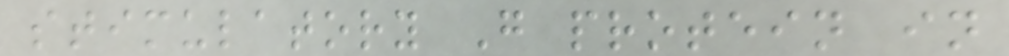stimulatory G protein in
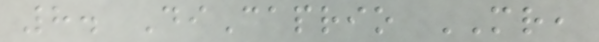8. DiCaprio MR,
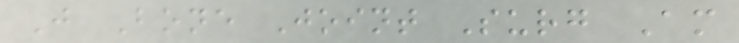J Bone Joint Surg Am
